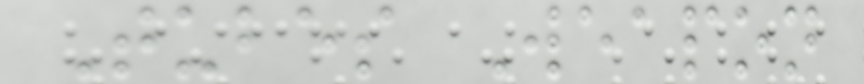Tubes Weapon
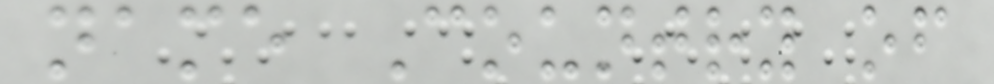name Country of
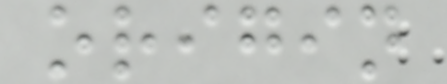origin
